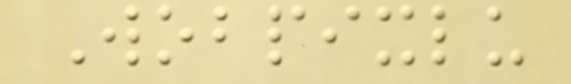Wobpixlu
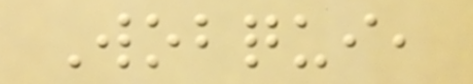Wobqui,
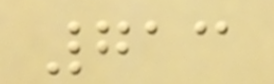713
